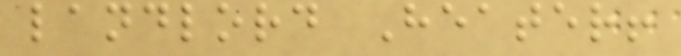landlord Heater!
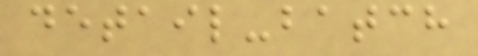detail-batch
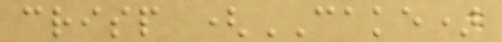crisp (CAKE)
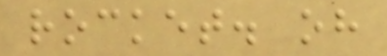rocket. oh
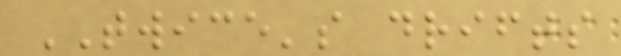TWICE's drifts
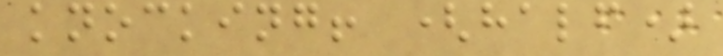knocking! (half)
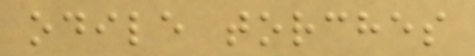odile torches
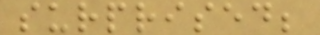surprised;
